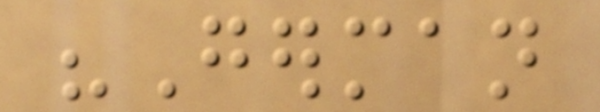"German
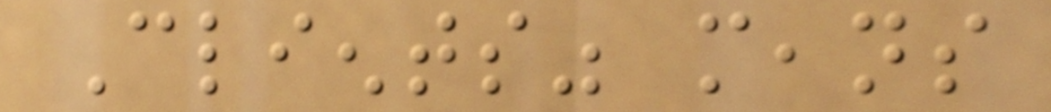Clients" means
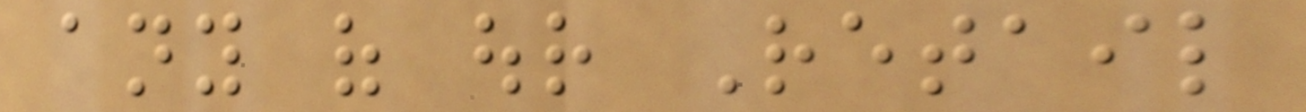any of our Retail
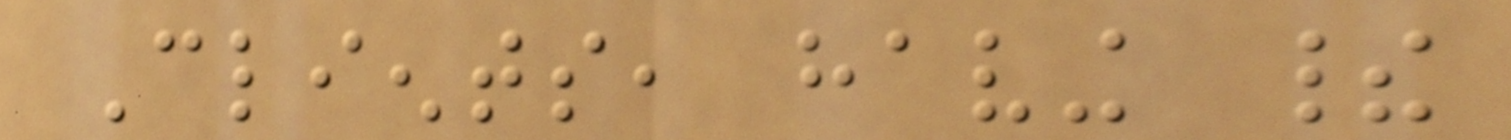Clients, having their
